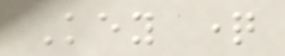Key question
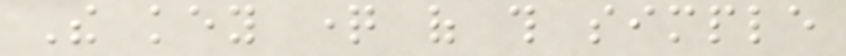The key question of this simple
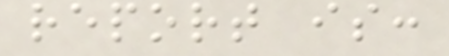report is:
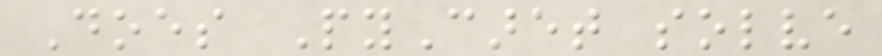Does PyCaret solve
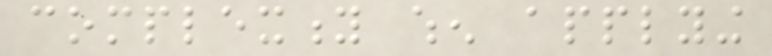complexity when applying
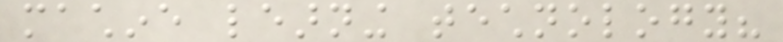machine learning technology?
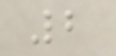2
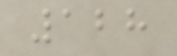128
